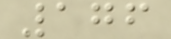176
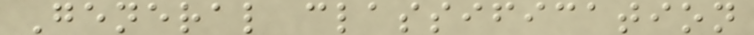General classification
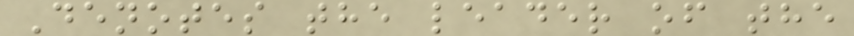Denotes the leader of the
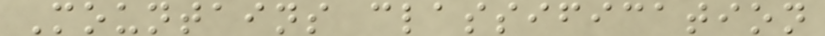Mountains classification
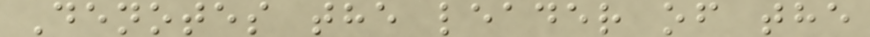Denotes the leader of the
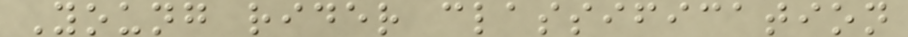Young rider classification
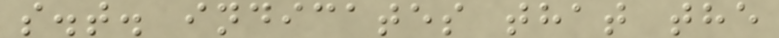s.t. indicates that the
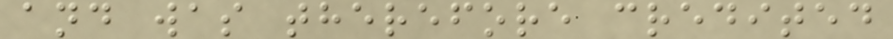and was therefore credited
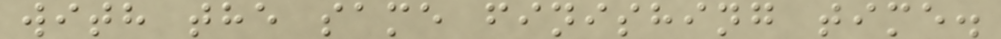with the same finishing time.
